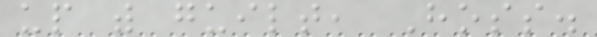up with guilt, Hoss.
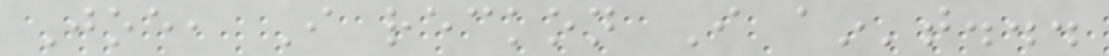Joe, I reckon I ain't...
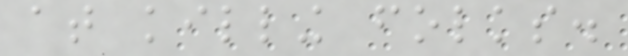at killing folks.
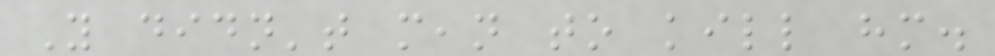You didn't mean to kill him.
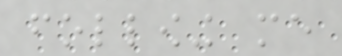following me
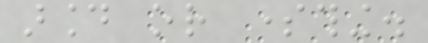around or something.
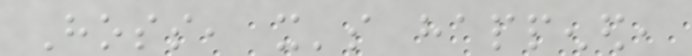Hoss, it's happened,
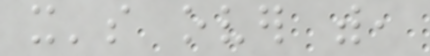it's over with,
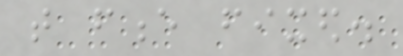that fence fixed.
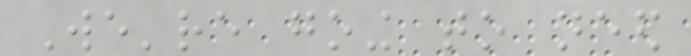We're going to need
